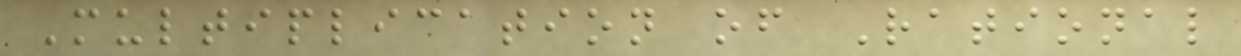Multiplication of Rational
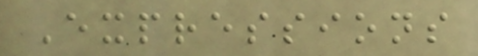Expressions
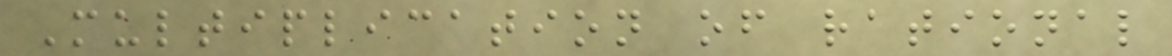Multiplication of rational
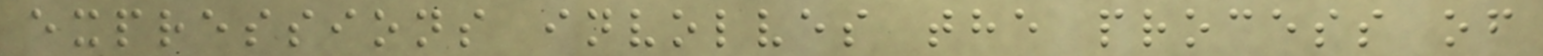expressions involves the process of
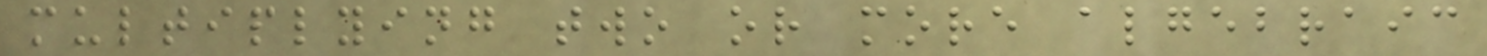multiplying two or more algebraic
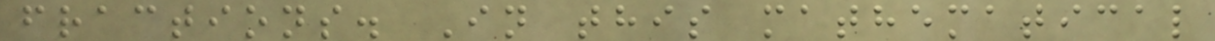fractions. In this mathematical
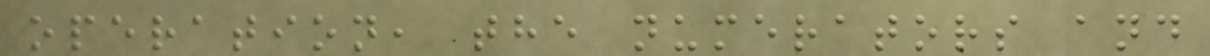operation, the numerators and
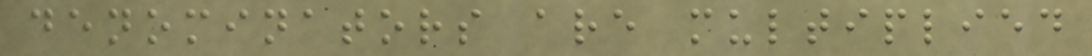denominators are multiplied
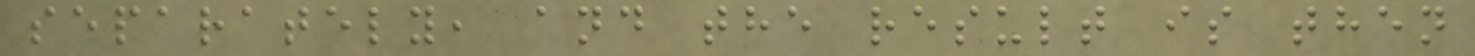separately, and the result is then
